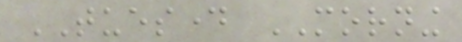TUESDAY MORNING
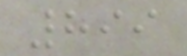899
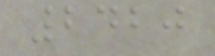2420
